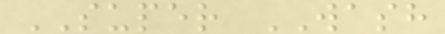SUPER WASH
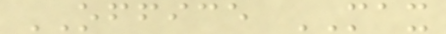OFFICE MAX
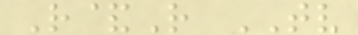R&R TV
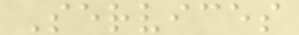Services
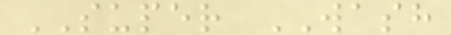SUPER WASH
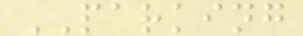PARKING
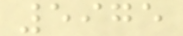5975
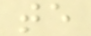te
